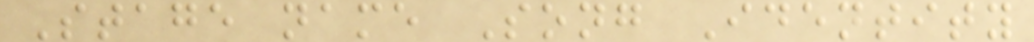Stage name Song Identity
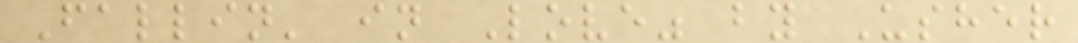Fallin' in Love" by Usher
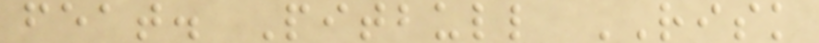feat. Pitbull RISK
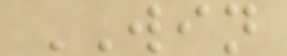WIN
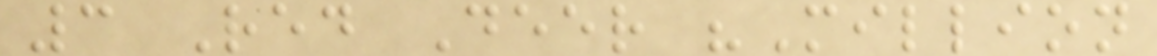3 Red Deer "Million
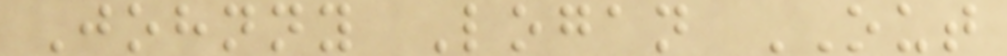Johnny Logan OUT
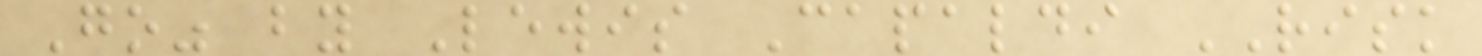Go" by Lewis Capaldi RISK
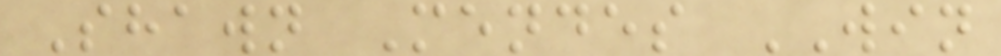Shawn Mendes WIN
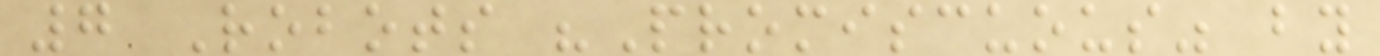7 Robots "Promiscuous" by
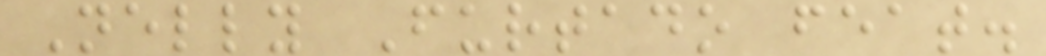Nelly Furtado feat.
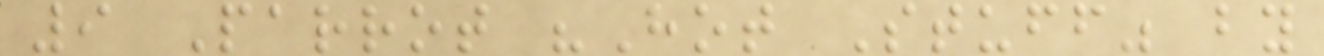9 Parrot "Hot Stuff" by
